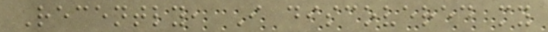Recently, I discovered my
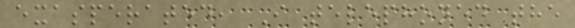exasperated, I telephoned the
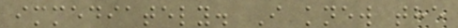immediately. I knew the
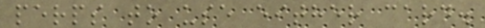perps to use either card.
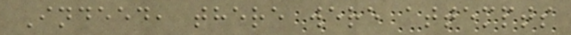Indeed, there were attempts
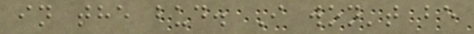in the bud. I won't be
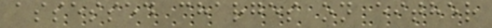assessed charges on either
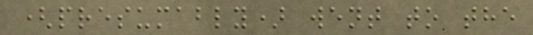(presumably) went to the
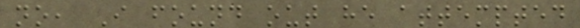no, I found out he attempted
